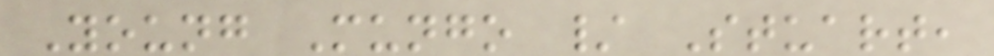Young Mungo / Stuart,
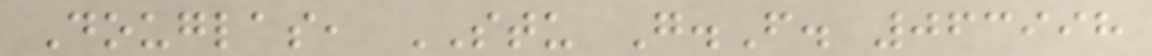Douglas, STU G.F. 063998
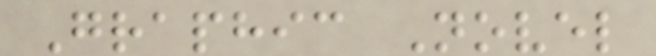Graphic Novel
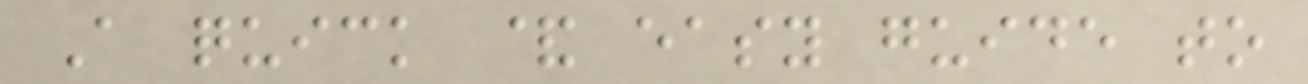A quick & easy guide to
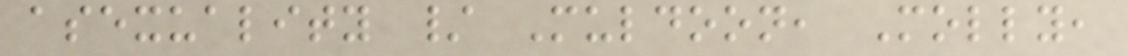asexuality / Muldoon, Molly,
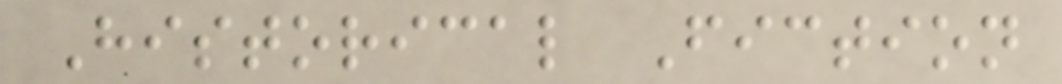Historical Fiction
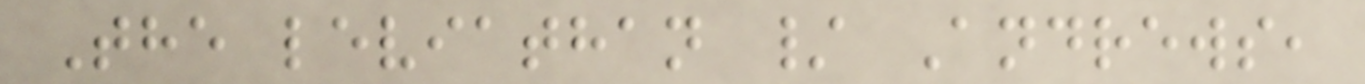The leviathan / Andrews,
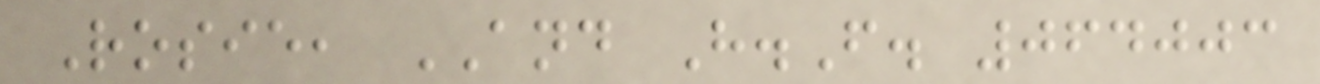Rosie, AND H.F. 064003
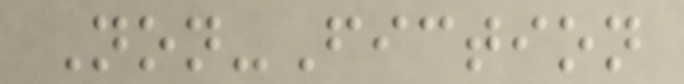Non-Fiction
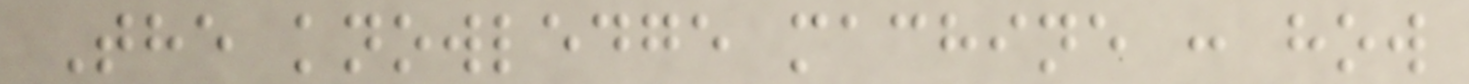The knowledge machine : how
